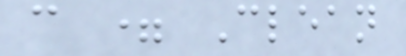c = Clean
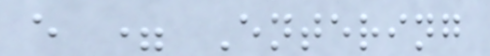e = Entering
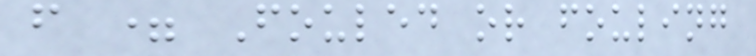f = Fouled or fouling
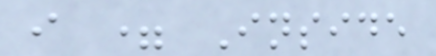i = Inside
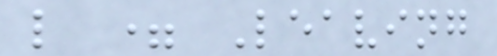l = Leaving
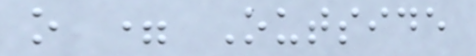o = Outside
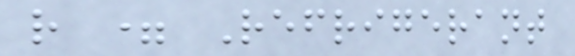r = Refrigerant
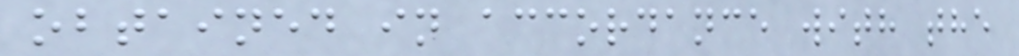obtained in accordance with the
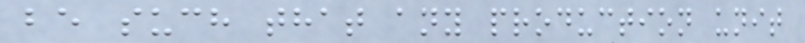be such that any production unit
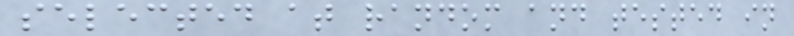selected at random and tested in
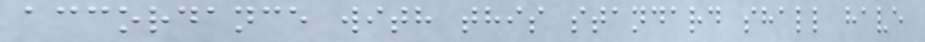accordance with this standard shall have
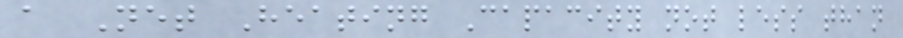a Net Heating Capacity not less than
